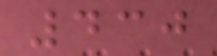430
